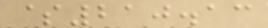$210.13
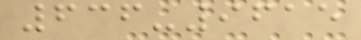636-9615
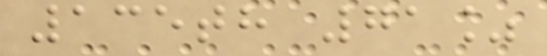135th 71%
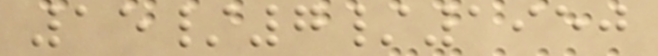15/7/1950
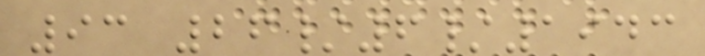93 26/6/1943
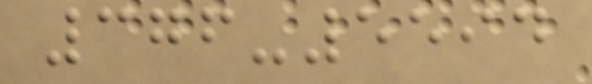376-5594
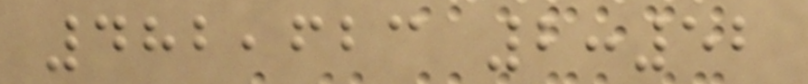482,623 2:52
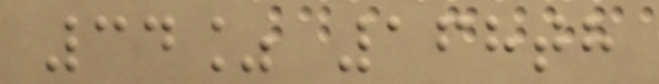34% 168th
